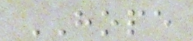HOPE
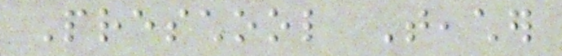Preschool Teacher
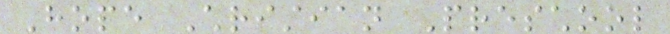Hope Christian Preschool
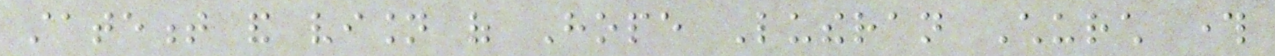statement and vision of Hope Lutheran Church through
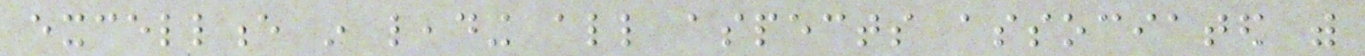excellence in leading all aspects associated with
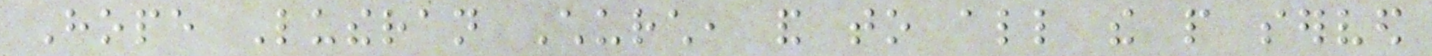Hope Lutheran Church, and to all the people served
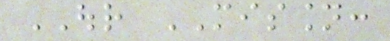OUR MISSION:
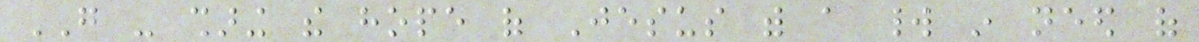GO - sharing the hope of Jesus with a world in need of
